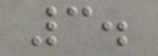3.
